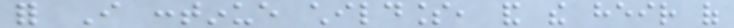for I continue childless, and the heir of
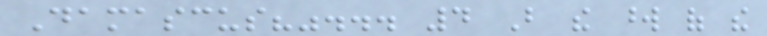Damascus?"... 4 But the word of the
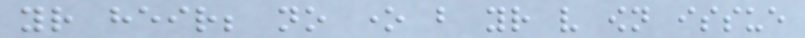your heir; no one but your very own issue
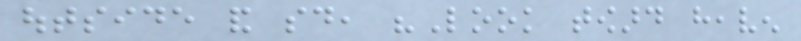outside and said, "Look toward heaven
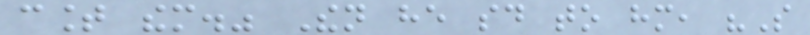count them." Then he said to him, "So
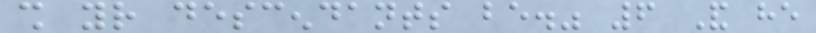shall your descendants be." 6 And he
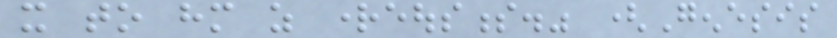it to him as righteousness." (Genesis
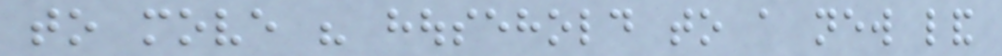to move his household to a new land
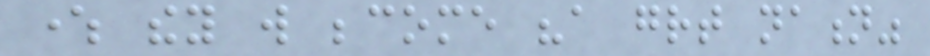where they will become "a great nation"
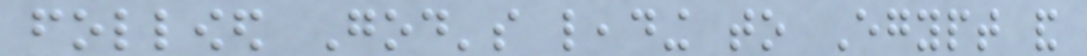followed God's leading to Egypt and
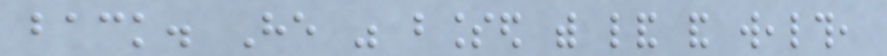back. He was blessed with land and wealth,
